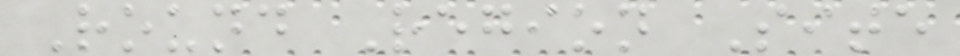Round Region Site
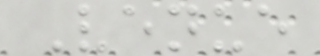Venue
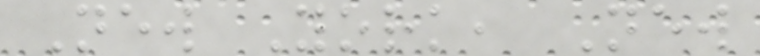New York, New
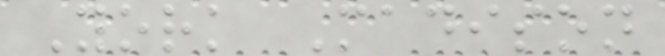York Madison
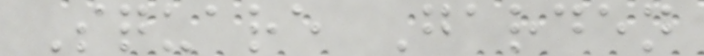Square Garden
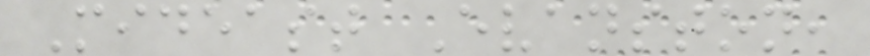Mideast Evanston,
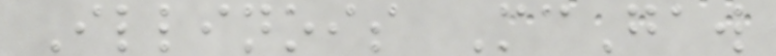Illinois McGaw
